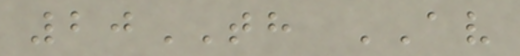20TH AV
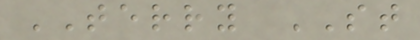TERRY ST
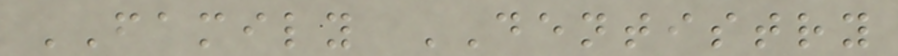FAMILY DENTISTRY
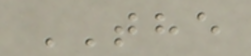THE
